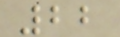22
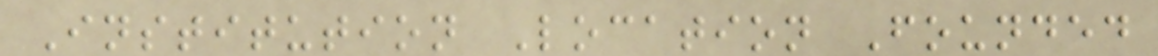Institution Location Founded
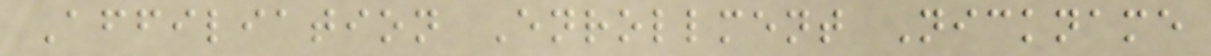Affiliation Enrollment Nickname
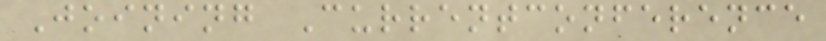Joining Currentconference
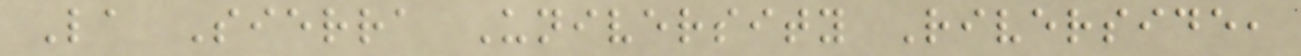La Sierra University Riverside,
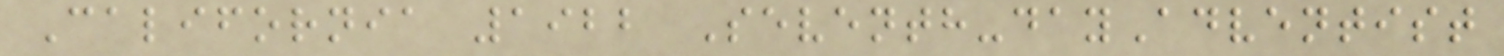California 1922 Seventh-dayAdventist
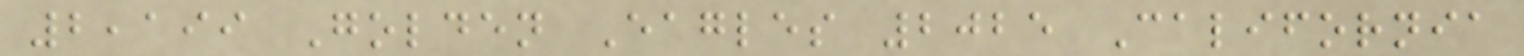2,199 Golden Eagles 2025 California
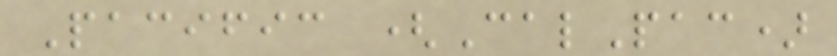Pacific (CalPac)
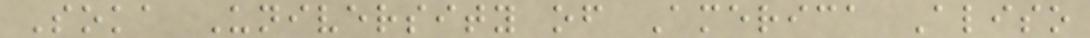Soka University of America Aliso
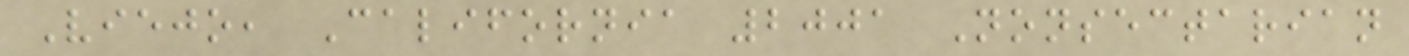Viejo, California 2001 Nonsectarian
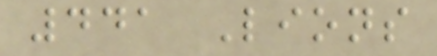441 Lions
